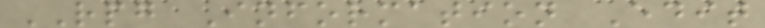RPG Information Edit
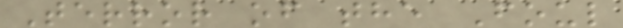Terror of the Foul
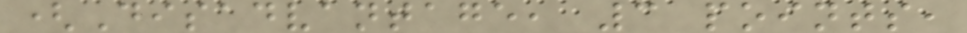(Disadvantage, 3 points,
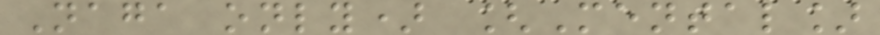Naga only) [Mental]
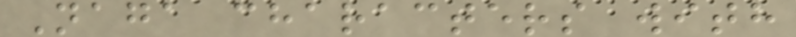Naga characters with
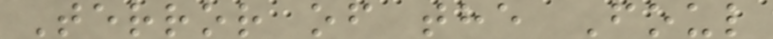Terror of the Foul
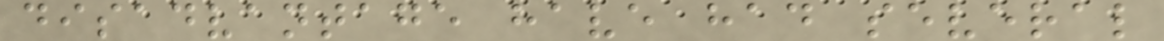disadvantage have had several
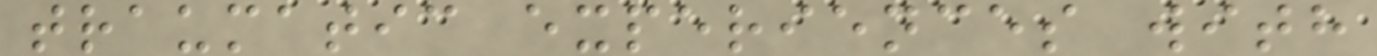traumatic experiences with
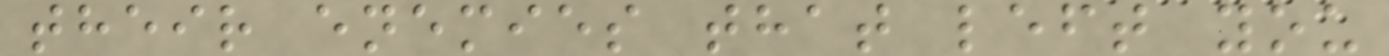their enemies that left you
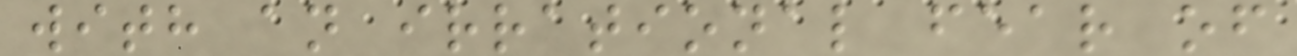with an irrational fear of
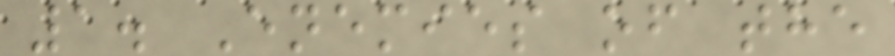1. Enemies of the
